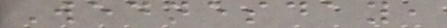Wednesday,
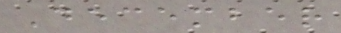December
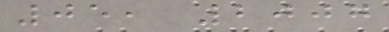05, 2007
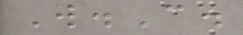W.C.
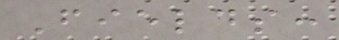Fields:
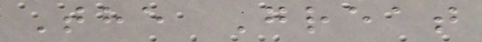The Great
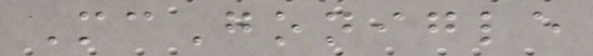McGonigle
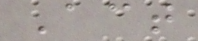Act
